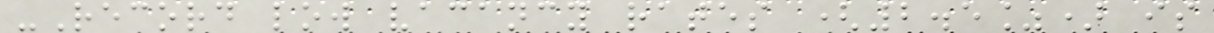-Record low vacancy rates (2.5%) is
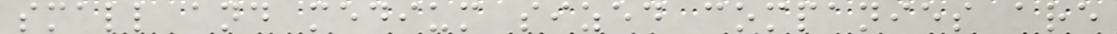small and medium sized companies are
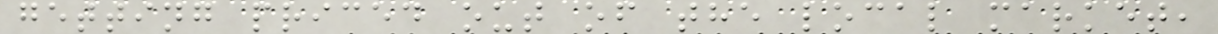getting priced out of the local market,
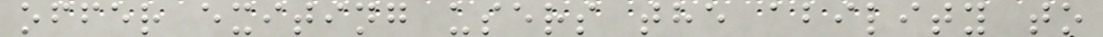offer exiting users the ability to
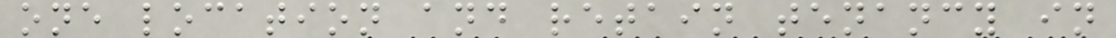one location and retain tenancy in
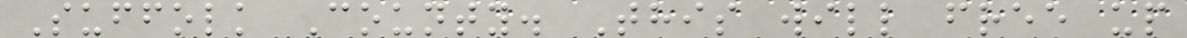Suffolk County. This will free up
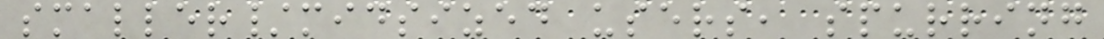smaller/midsized users, spurring
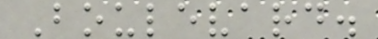Boulevard.
